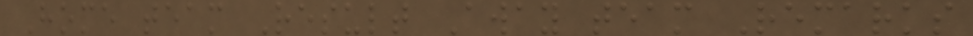Home team Result Away team Remarks
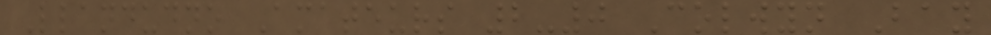Llandudno Amateurs 2-0 Colwyn Bay
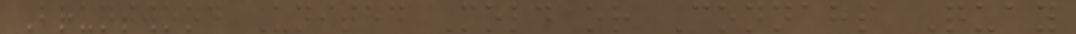Bruntwood United Mold or Connahs Quay
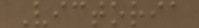Victoria
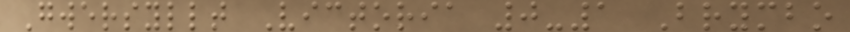Gwersyllt Victoria 0-1 Brymbo
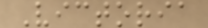Victoria
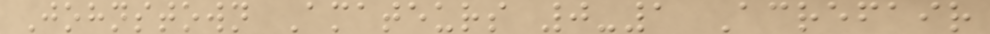Johnstown Amateurs 0-1 Acrefair
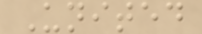United
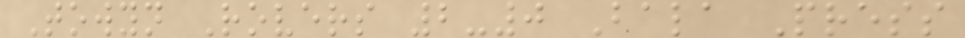Towyn Rovers 2-0 Bala Press
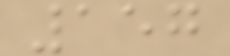157
